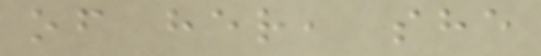of her, she
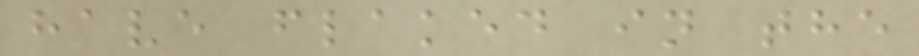have flaked in the
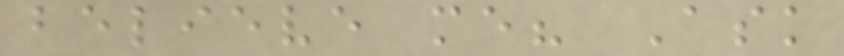believe me? Ask
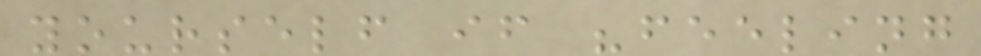yourself if "feeling
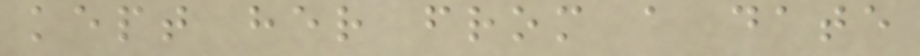kept her from a date
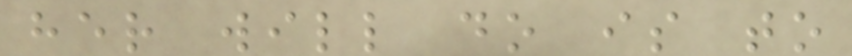her will do is to
